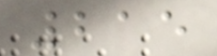215
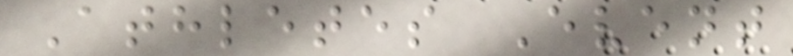Athletes Event
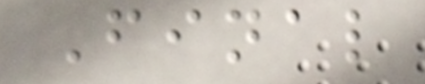Final
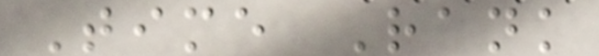Time Rank
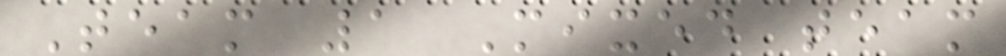Team 1 Mixed team
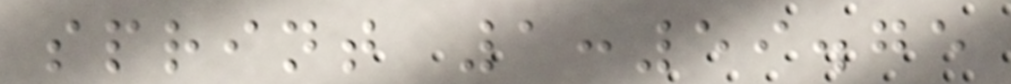sprint 1:59.75
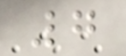7
